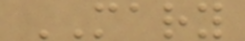MARY
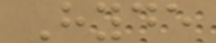Hyde
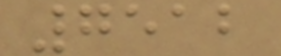7512
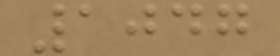1047
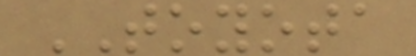TOYOTA
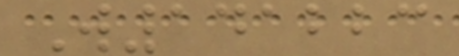W141223
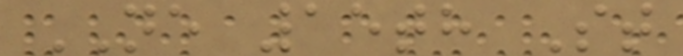NE 15th St
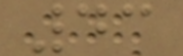43
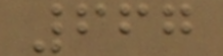667
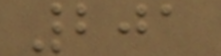201
